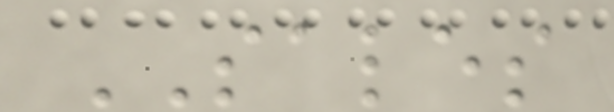SALES
